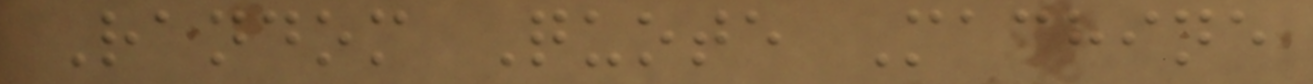Random Quote Machine
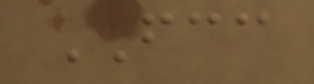FCC
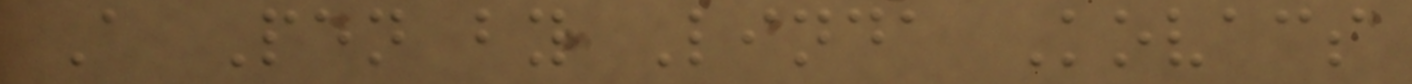A Pen by Linda Kovacs
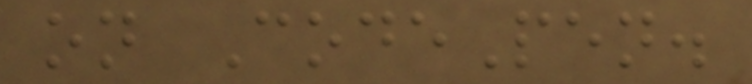on CodePen.
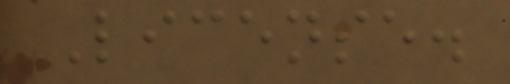License.
